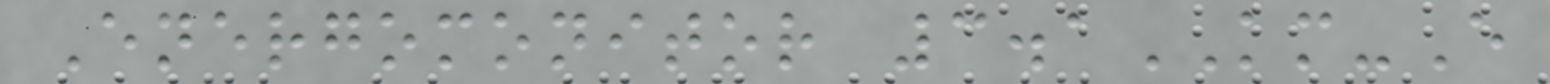Energomonitor 3.1KM-E
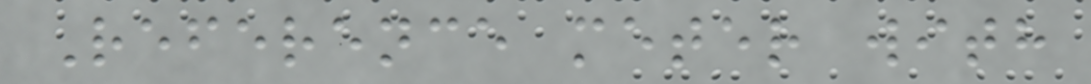Reference meter with
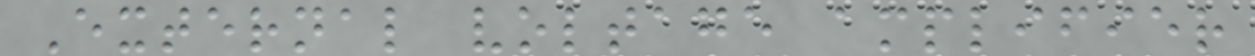External voltage amplifier
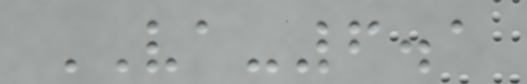VA-6.1
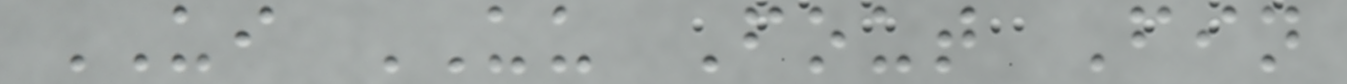UI UU Fout Fin
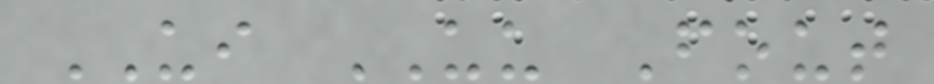UI UU Fout
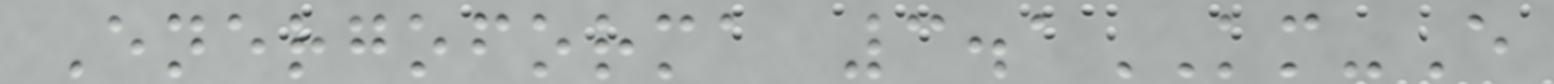Energoforma 3.1KM-E
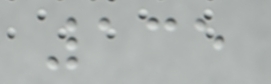135
